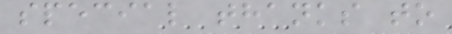special thanks to
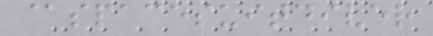@spacesuitdiver
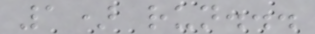1) run...
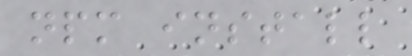npm install
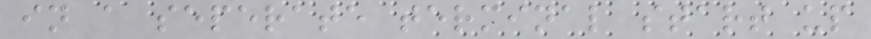in a seperate terminal start up
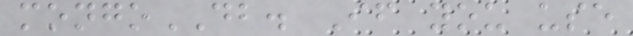mongoDB. If you use
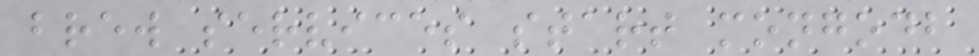brew services start mongodb
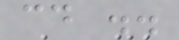cd ..
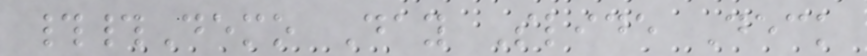##Demo Day Slide Deck
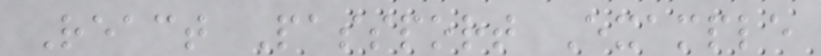React Passport Example
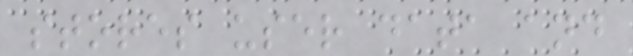stores user data and
